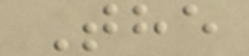The
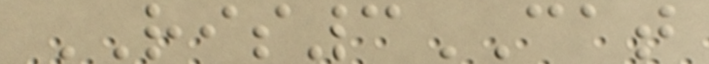RIS3CAT
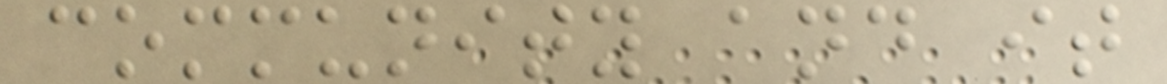community and it
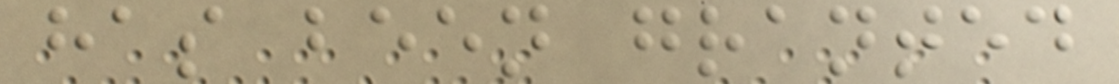has been granted
